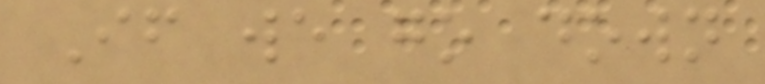If we go down
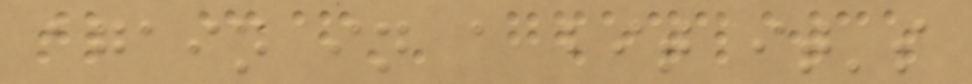again in a bit it's
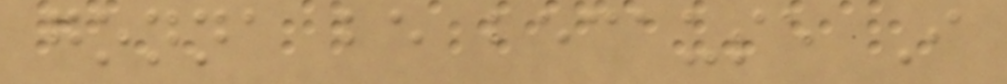gonna be because I
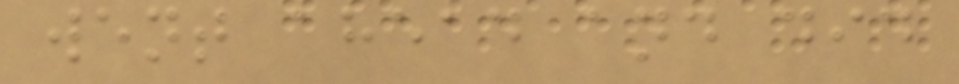went ahead and did
